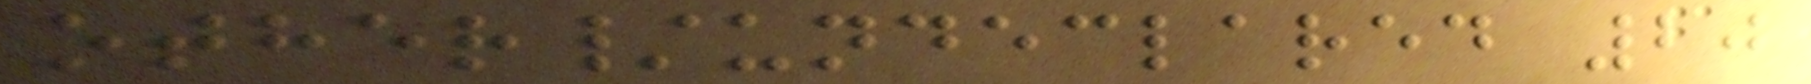other/undeclared 20
